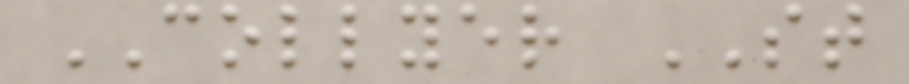COLLYER ST
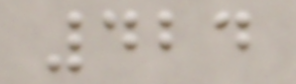424
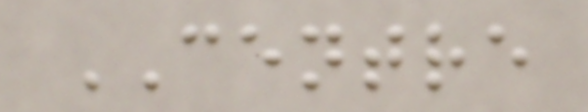CENTRE
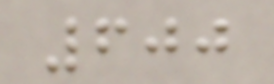600
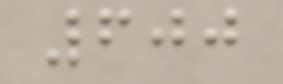600
